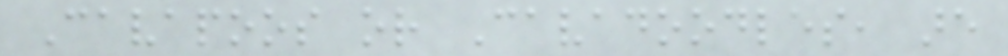Cavapoos or Cavadoodles, are
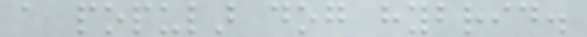a popular dog hybrid.
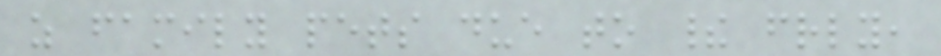as family pets due to their friendly,
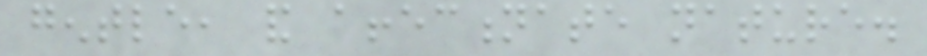gentle, and affectionate nature.
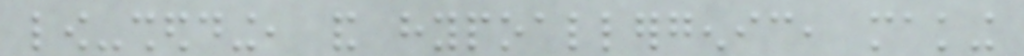low-shedding, and hypoallergenic, making
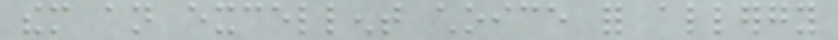them an excellent choice for allergy
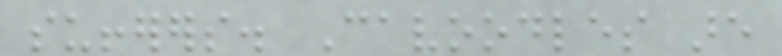sufferers. Cavoodles are
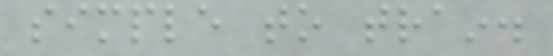simple to train.
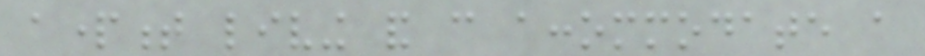apartment living and can accommodate a
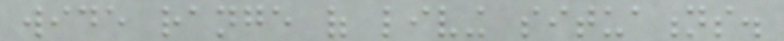wide range of living situations.
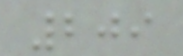209
